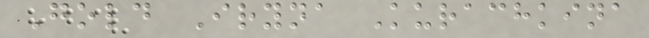Gold Iryna Kurachkina
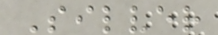Silver
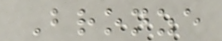Bronze
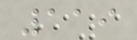119
